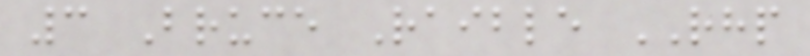3 Bruce Raible RHP
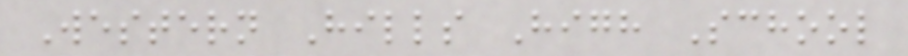Western Hills High School
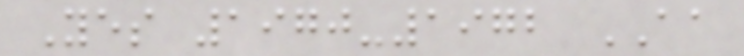Yes 1970-1972 AA
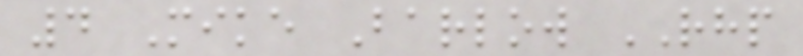4 Mike Barlow RHP
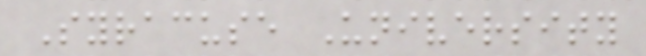Syracuse University
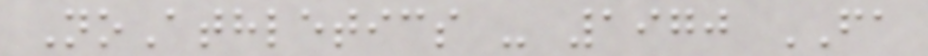NoAthletics - 1970 FA
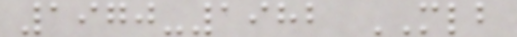1970-1982 MLB
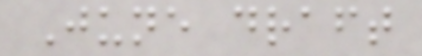June draft
